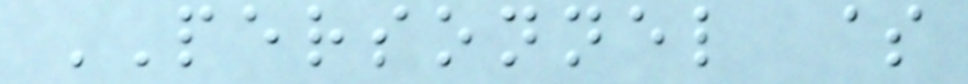PERSONNEL $
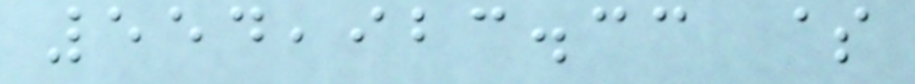554,923.33 $
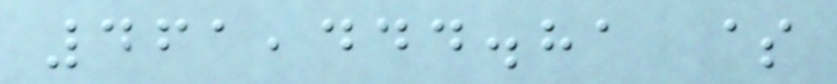461,444.81 $
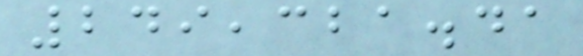249,321.41
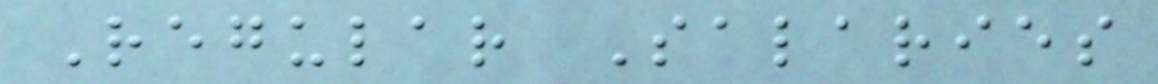Regular Salaries
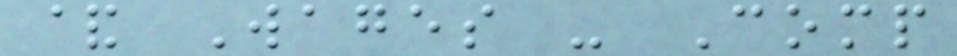& Wages - Comp
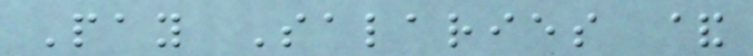Pay Salaries &
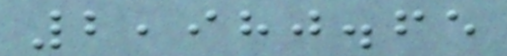2,980.65
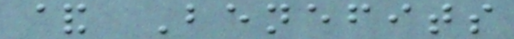& Benefits
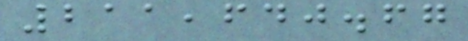211,640.67
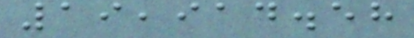19,914.58
